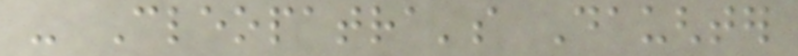- Cleopatra's Daughter
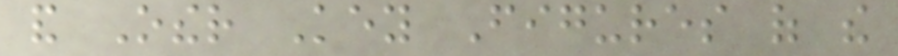and Other Key Figures of the
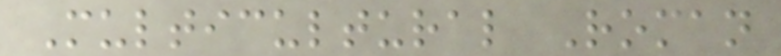Multicultural Roman
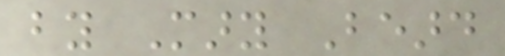by Mary Beard
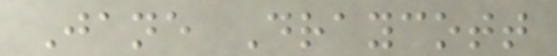Jane Draycott
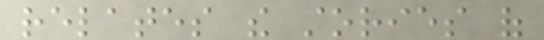relates the stories of
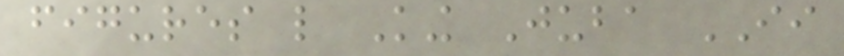figures like King Juba II
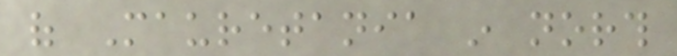of Mauretania in north
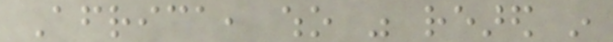Africa, who was reared in
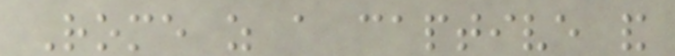Rome as a captive and
